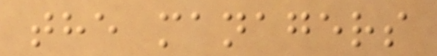the managers
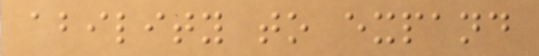ability to expand
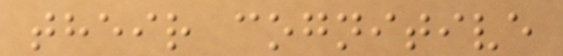their cognitive
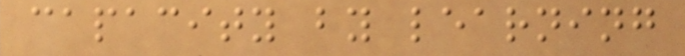capacity by learning
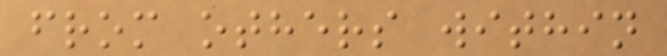from others within
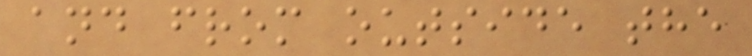and from outside the
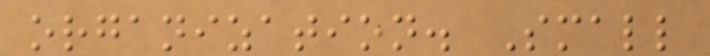organization. Small
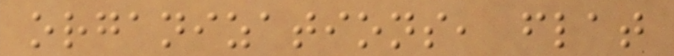organizations, flat
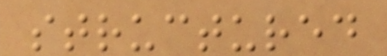structured
